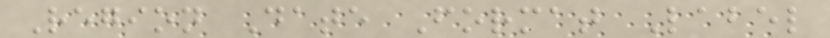Region Date Format Label
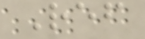Ref
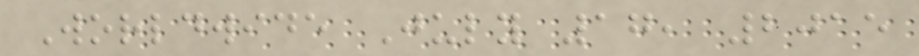Worldwide July 17, 2015
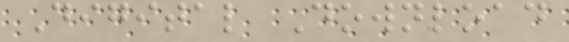Digital Download
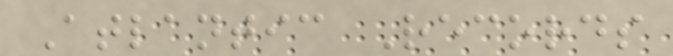Atlantic Records
